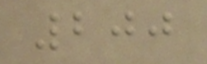200
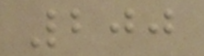200
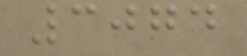3074
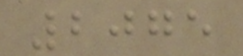2075
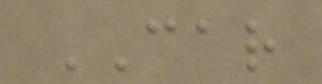CAR
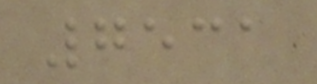7531
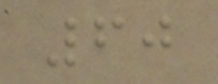60
